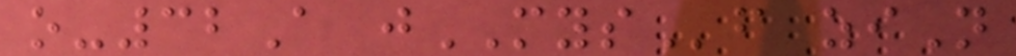o-32A jMYSf ziN
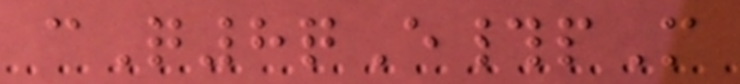cQ8qE#pM
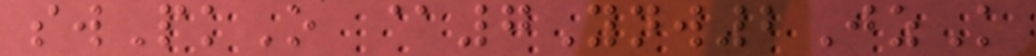swPkO @7Ynw2JzK
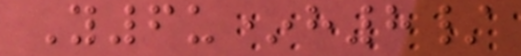Y6u*h8/
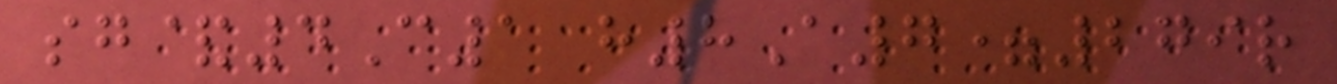sg&4C1 h8A7=279r
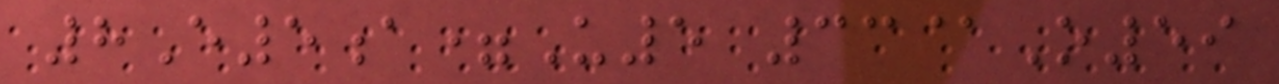8E5a=U5 33@O59
